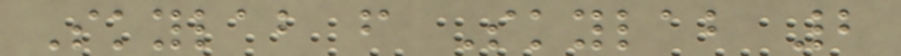Skylab from Skylab 2
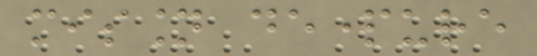mission departure
